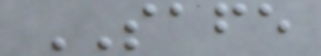SAFE
